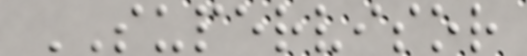SUPERVISOR
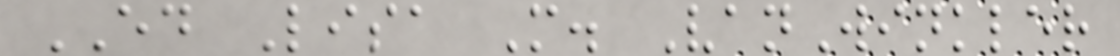ED Lisa M. VanWinkler
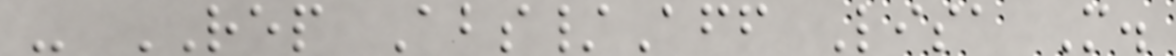- REP Abs/Aff Lisa M.
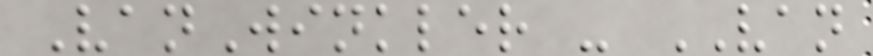VanWinkler - VAN
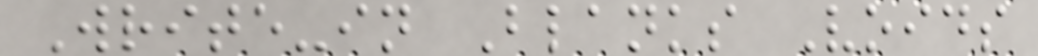Write-in Blanks Voids
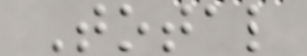Total
